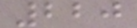220
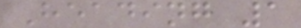Heading 1
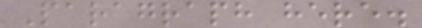Paragraph here.
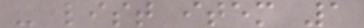- list item 1
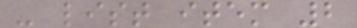- list item 2
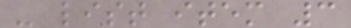- list item 3
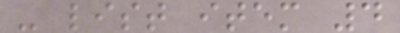- list item 4
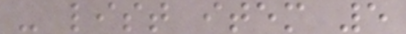- list item 5
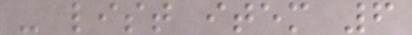- list item 6
